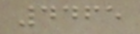4465
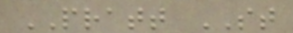PRATT ST
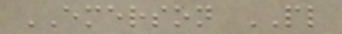EMERSON PL
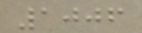1006
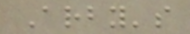Arby's
